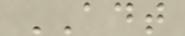ADT
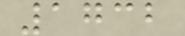1732
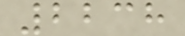2238
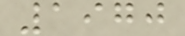1970
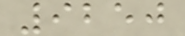9250
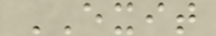EXIT
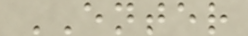ENTER
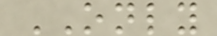ONLY
